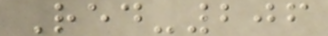Red-206
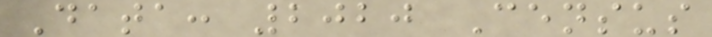Data: 2020 Census
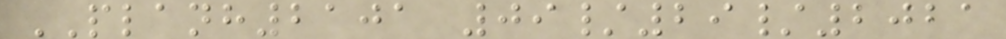PLANH2101 09/29/2021
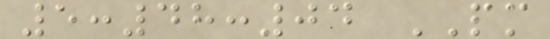5:48:04 PM
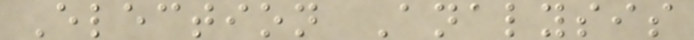Election Analysis
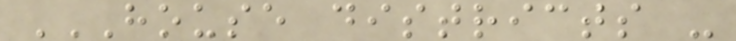HOUSE DISTRICTS -
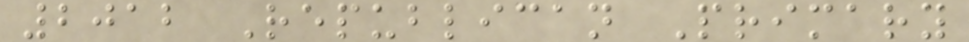2012 Republican Primary
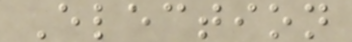Election
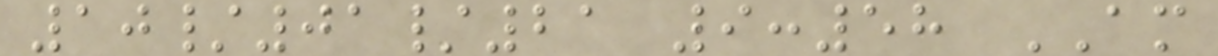10/01/21 9:58 AM
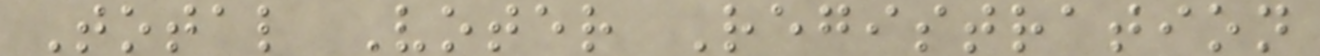Total Voter Registration
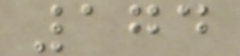174
